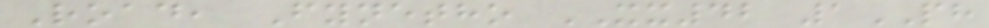Road, Fynetho XX42 1PH
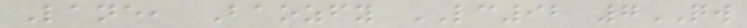Lane, Baozfy LC92 7QW
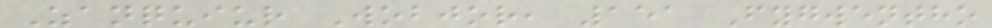Zanquiur Wobjor, 151 Fygwentho
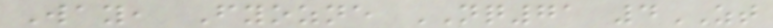Way, Fyozne NQ71 4ZT
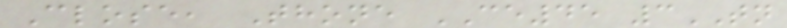Close, Thone CE45 3TN
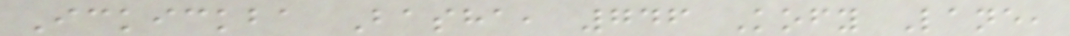Ickickba Basha, 746 Kofy Lane,
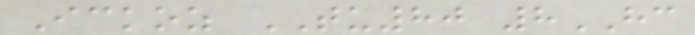Ickoz TU80 8HC
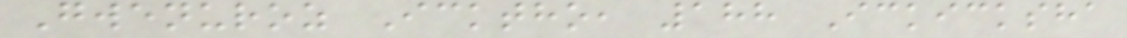Gwenuroz Icktho, 188 Ickicksha
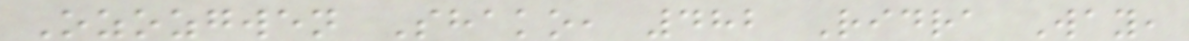Ozozgwen Shako, 482 Ridra Way,
